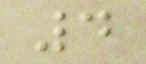4
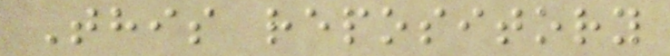This repository
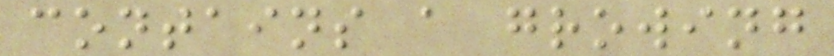contains a growing
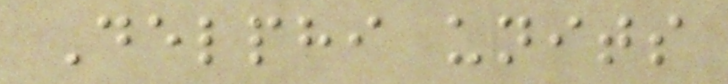Delphi units
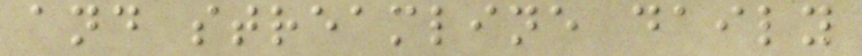and streamline daily
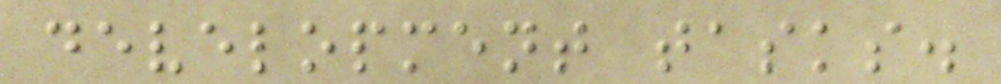development tasks.
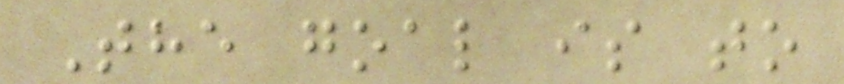The goal is to
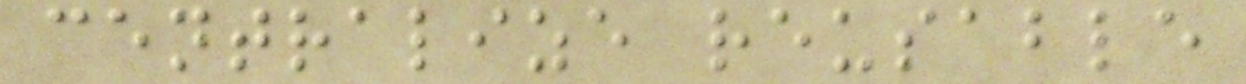centralize reusable
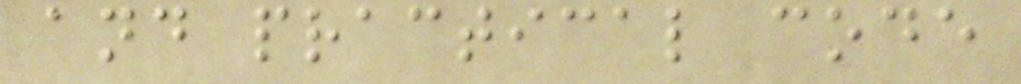and practical code
